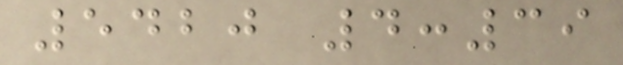5420 4:39
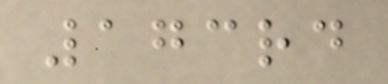173rd
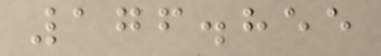176.855
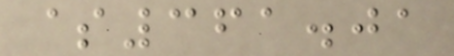$361.01
